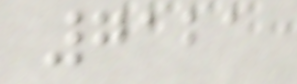7121
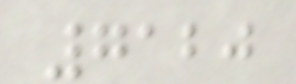7120
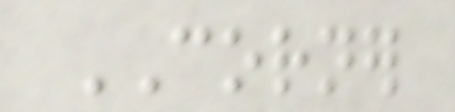CORNER
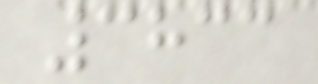3833
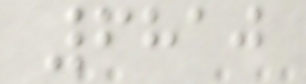6810
